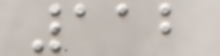112
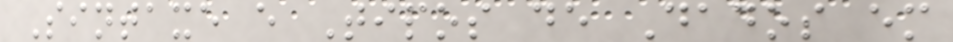Sintaxe e Tipos de Dados em
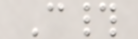C#
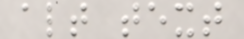alt text
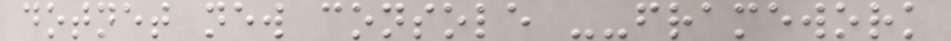dotnet new console --framework
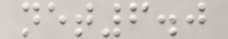net6.0
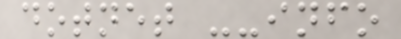dotnet --info
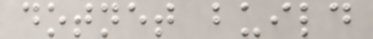dotnet build
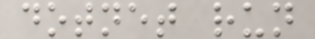dotnet run
